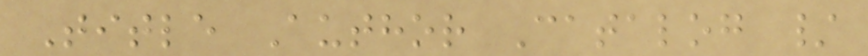Title Author Catalog /
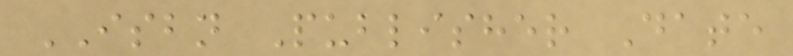ISBN Publisher Date
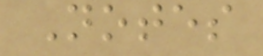Notes
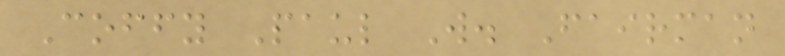Coffy Paul W. Fairman
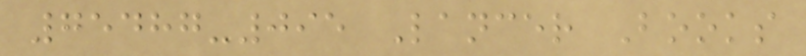75487-095 Lancer Books
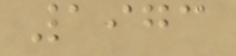1973
